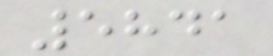5841
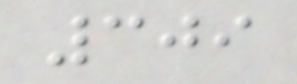309
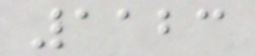1123
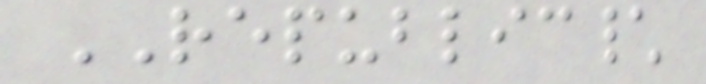REPUBLIC\
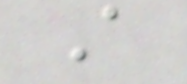A
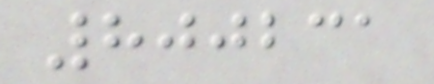800231
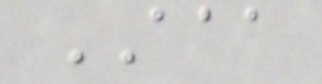AAA
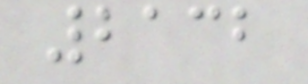2132
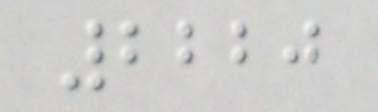2220
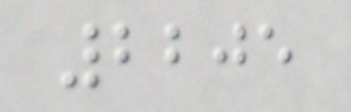2205
